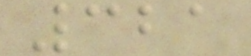321
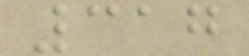317
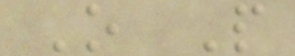O P
